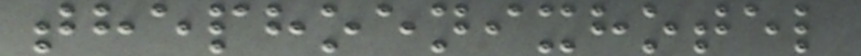thephoenixhotel
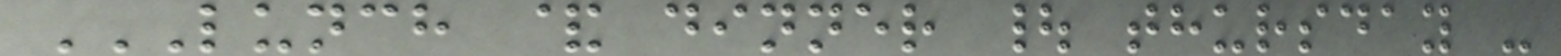LUNCH & DINNER | THURSDAY -
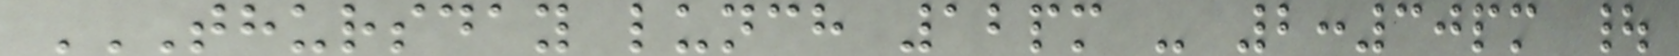THURSDAY LUNCH 12PM - 2:30PM |
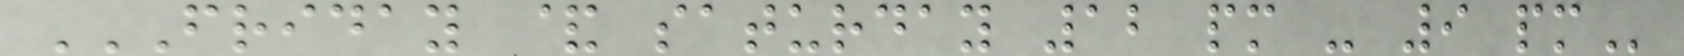FRIDAY & SATURDAY 12 PM - 9 PM
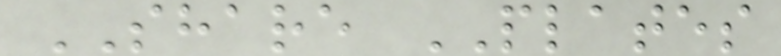SHARE PLATES
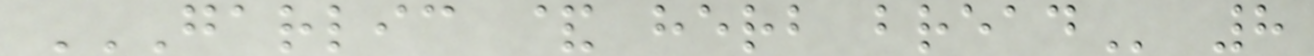GARLIC & HERB BREAD 8
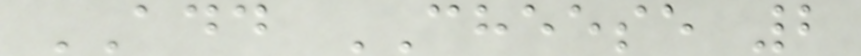ADD CHEESE 2
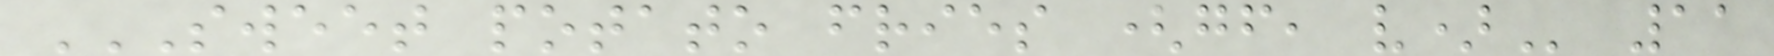SWEET POTATO FRIES (GF, V) 11
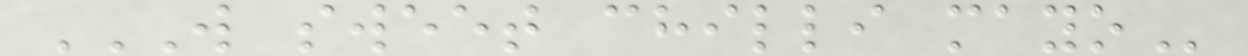W SWEET CHILLI MAYO
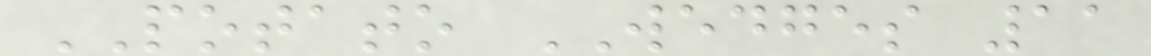POTATO WEDGES 11
